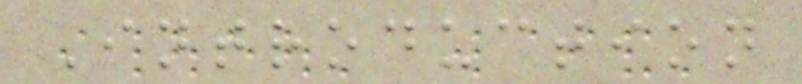Introduction
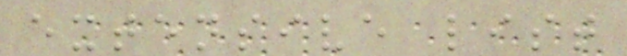extensive list
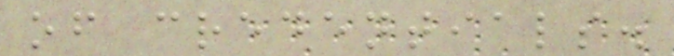of credentials.
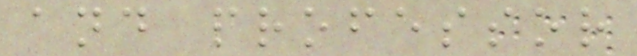and professor
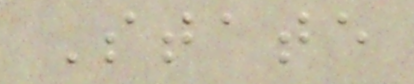State
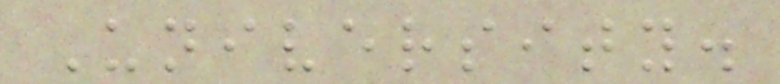University.
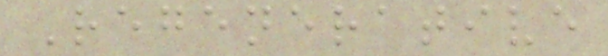Regenerative
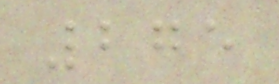275
